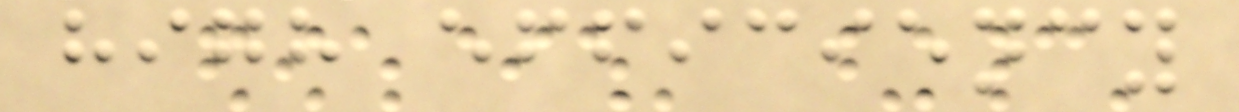high efficiency
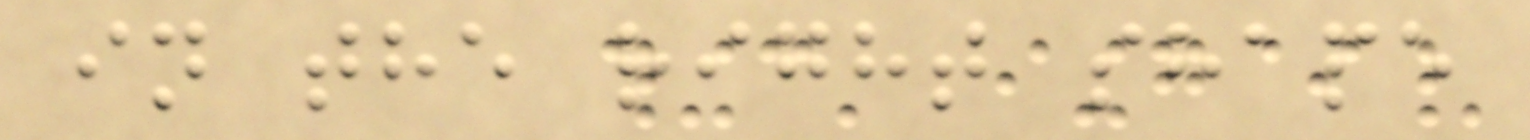in the right shape
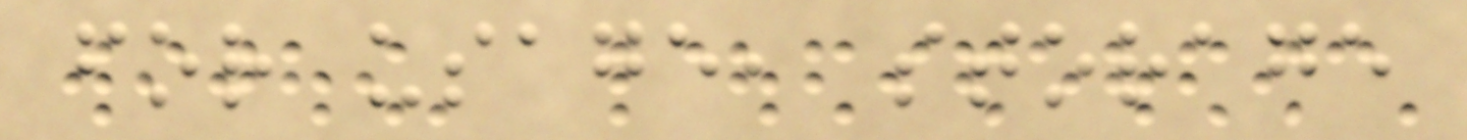for usage, storage
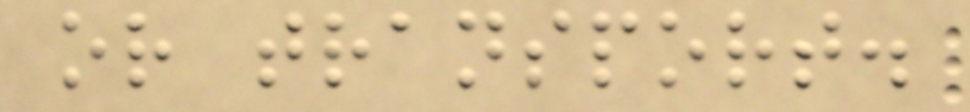or transport.
